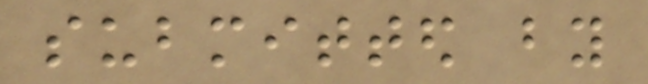submitted by
